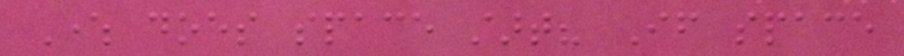Where does space start? If space
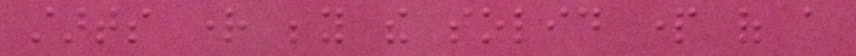starts right beyond the solid part of a
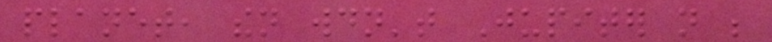planet, then wouldn't Jupiter not be
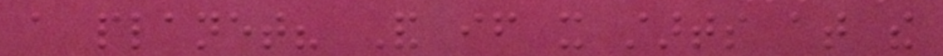a planet? And if it starts at the
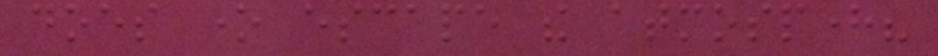does one escape the atmosphere?
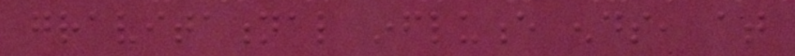gravitational influence ends, at
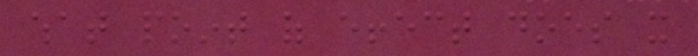what point of effect does it
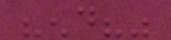"end?"
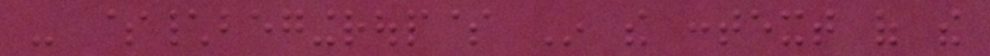- $\begingroup$ In the context of the
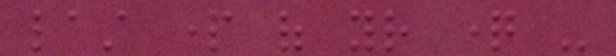last part of your question -
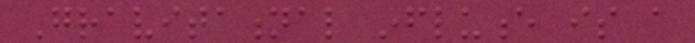Gravitational influence is a
